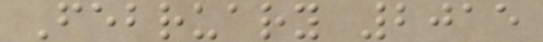February 2015
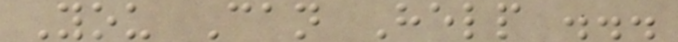You Can Help ...
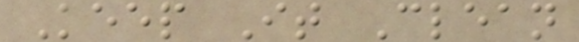Keep It Clean
